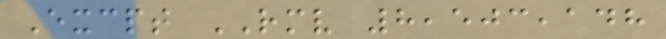Excpt RMV 8,503,148
